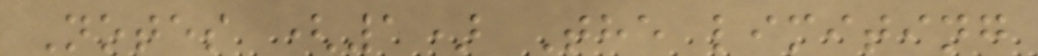Notes (1) The limiting
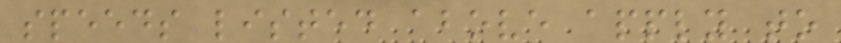speeds listed above apply to
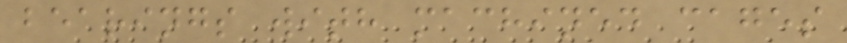bearings with machined cages
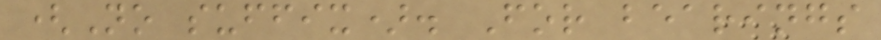(No suffix). For bearings
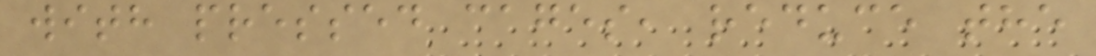with pressed cages, reduce the
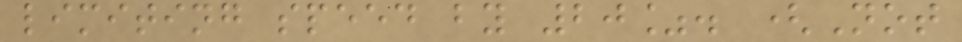limiting speed by 20%. (Not
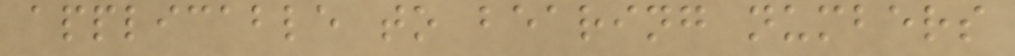applicable to bearing numbers
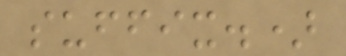suffix.)
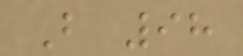B 98
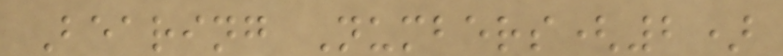Bearing Numbers(2)
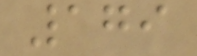179
